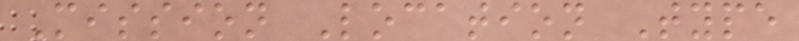Mission Location Type
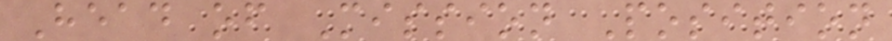Head of Mission Position
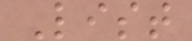List
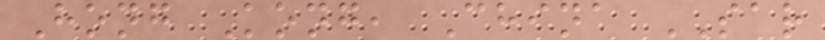Hong Kong, China SAR
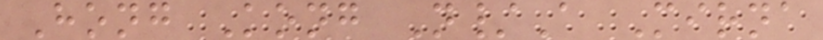Hong Kong N/A Mirna
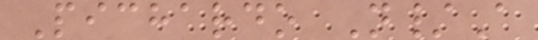Pichardo N/A
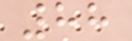88
